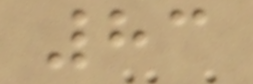83
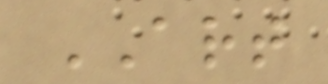ART
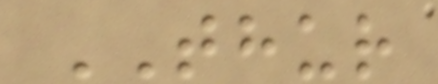THUR
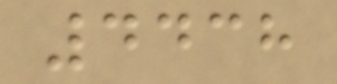4438
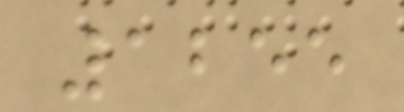1255
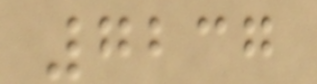7237
